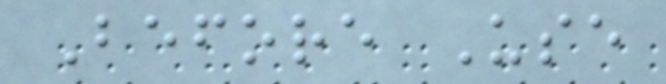Before Use
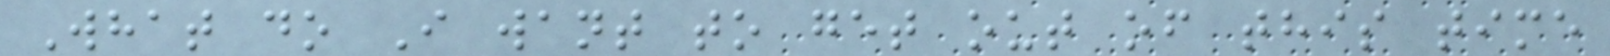What do I want to get out of this time
